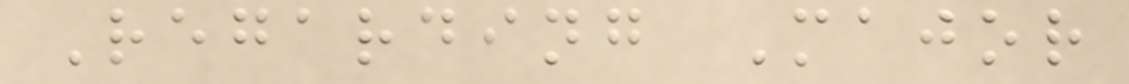Regarding Major
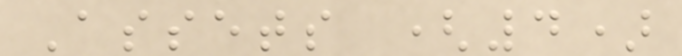Assets (4)
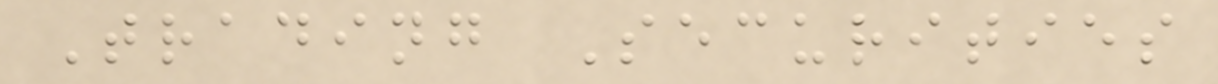Trading Securities
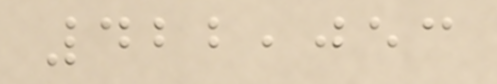422,053
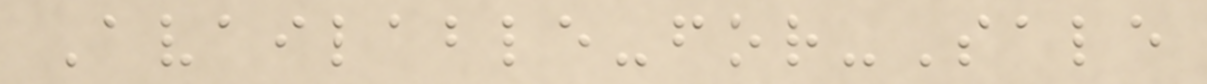Available-for-Sale
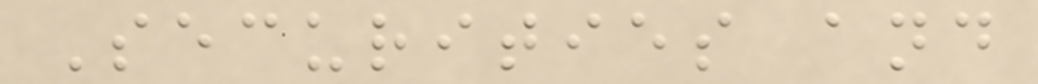Securities and
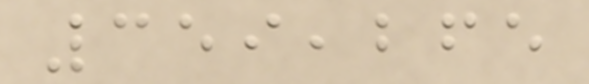359,265
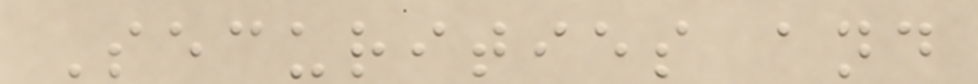Securities and
